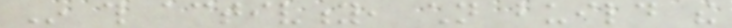In this activity, children build the
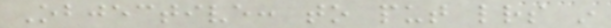Objective: to put letters in
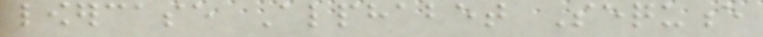lowercase Alphabet Sequence
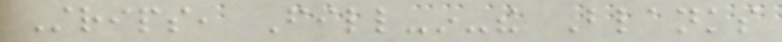Strips, Fill-in-the Blanks
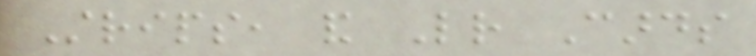Strips, and Letter Cards
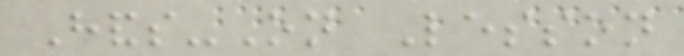Hands-On Lesson
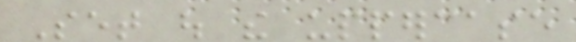Set out the uppercase
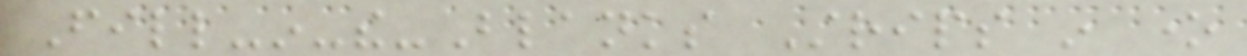Fill-in-the-Blanks Strips in one
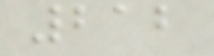212
